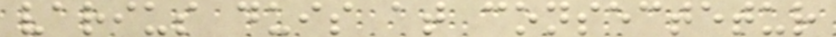varius duis at consectetur
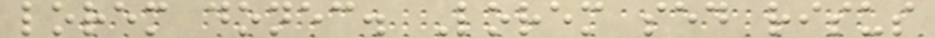lorem donec. Lorem sed risus
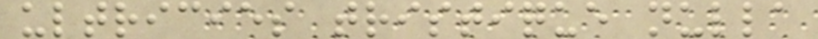ultricies tristique nulla
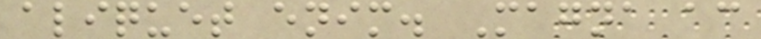aliquet enim. Magna ac
